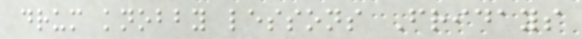drum knobby lessons Fridays
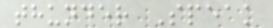thunder Speak
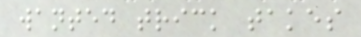wanted trick takes
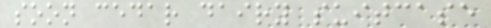soon cedar dairy suitcase
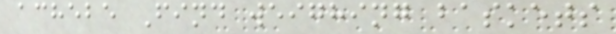achebe Find weighing baskets
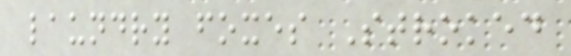laundry foxes Stroked
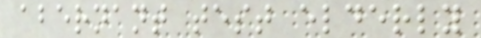abernant test elderly
